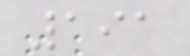191
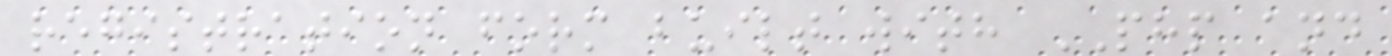registration form built with PHP and
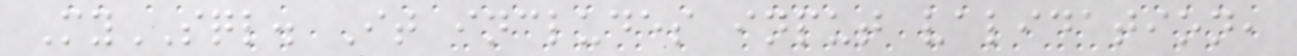MySQL. It includes input validation,
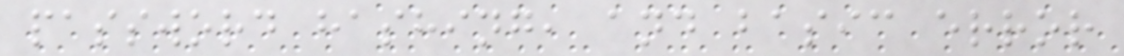password hashing, and basic error
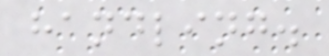handling.
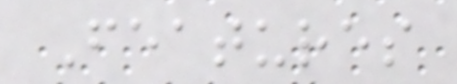Features
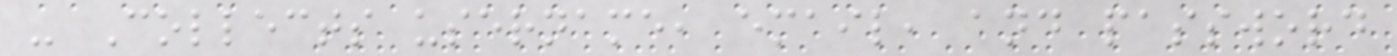- Collects username, email, and password
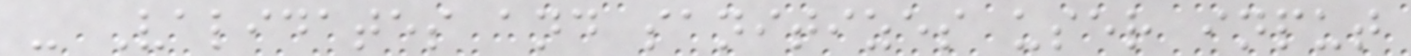- Validates and sanitizes user input
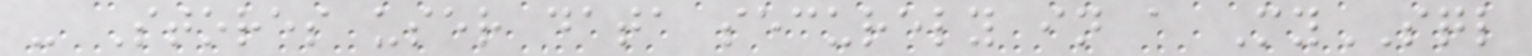- Stores user data securely in a MySQL
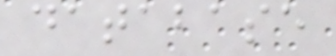database
